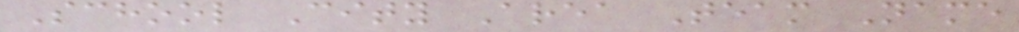School City Area Team Name
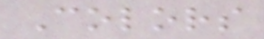Colors
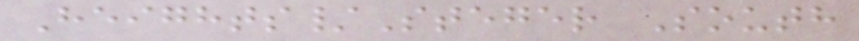Heights/Steger South
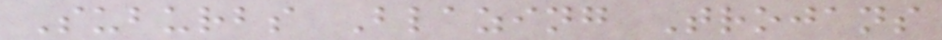Suburbs Blazing Trojans
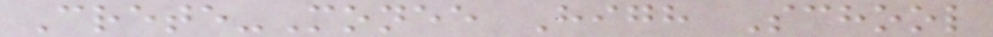Crete-Monee High School
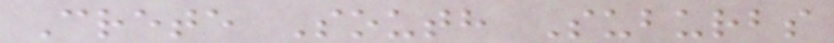Crete South Suburbs
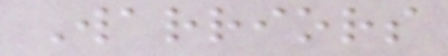Warriors
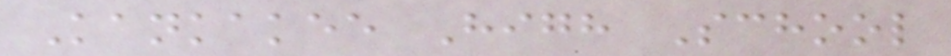Kankakee High School
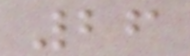26
